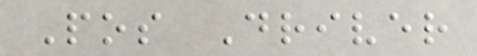Pos Driver
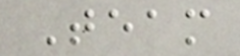Team
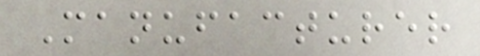Manufacturer
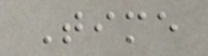Time
